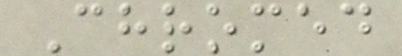Chromed
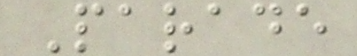Parade
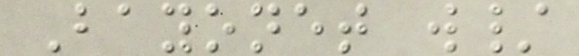Bayonet w/
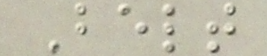Belt
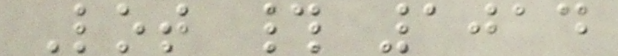Lot # 1014
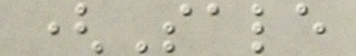(Sale
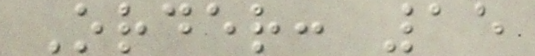Order: 15
